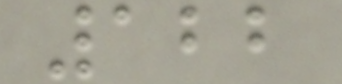122
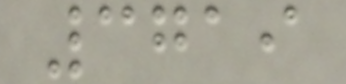3719
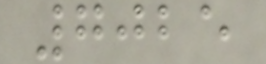7025
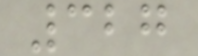327
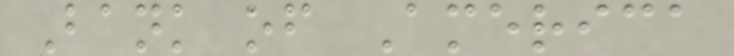Bank of America
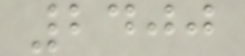2400
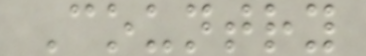Country
